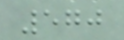570
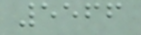5566
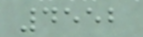4552
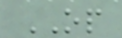OP
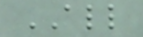ALL
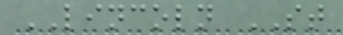LINCOLN ST
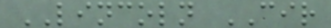LINCOLN CIR
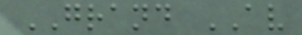GRAND AV
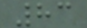83
